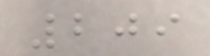209
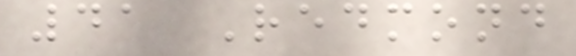41 Redmond
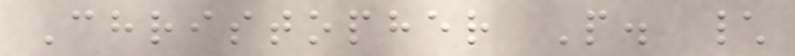Christopher P. \
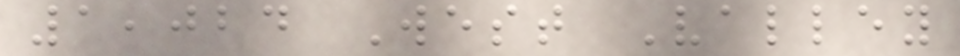1,024 West Valley
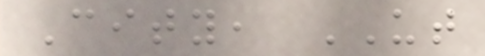City, UT
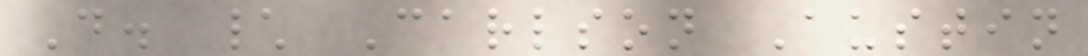D. \ Carlson Austin
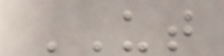UT
